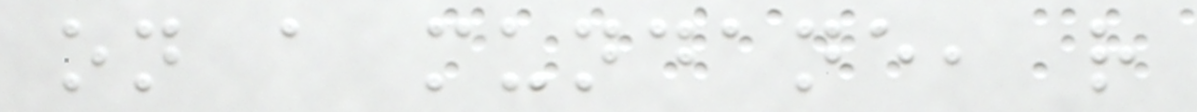on a mundane, rather
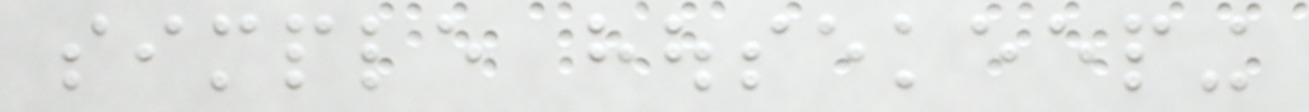simple housekeeping
